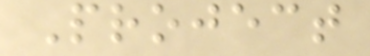Project
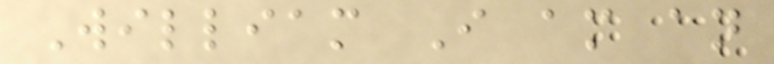William I am an
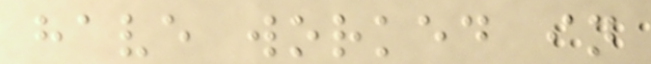have worked in
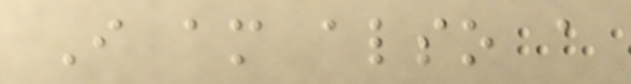I am also a
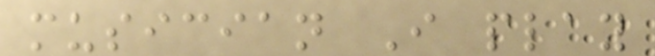musician I play
